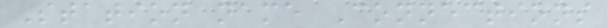Station name Connections
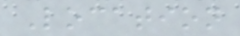Location
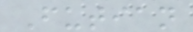Futian
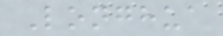Longhua
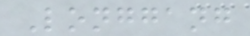Longgang
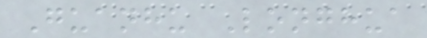Guanhu Longhua
